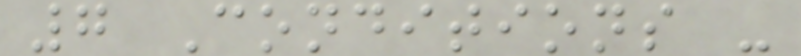7 Conditions -
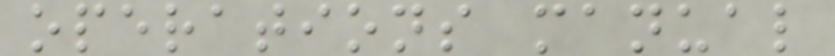operations manual
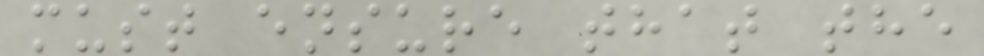must ensure that the
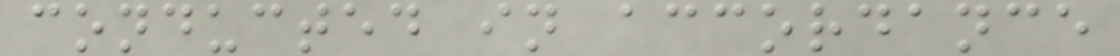conducted in accordance
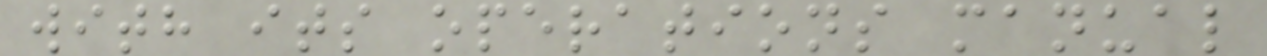with its operations manual
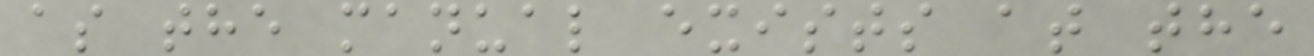as the manual exists at the
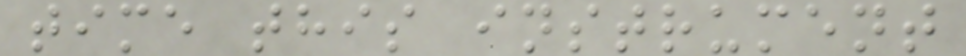time this instrument
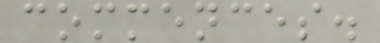commences.
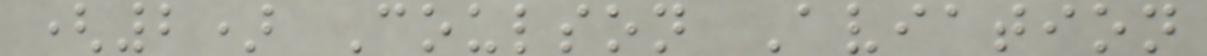(2) Coulson Aviation
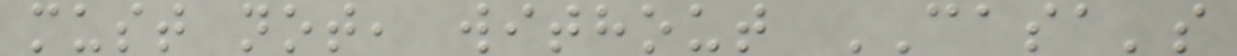must not, without CASA's
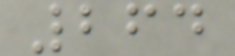264
